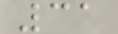31
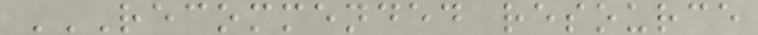RECOMMENDED RESOURCE
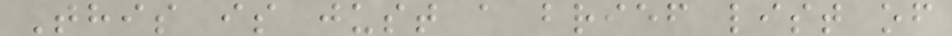This is just a brief list of
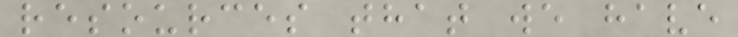resources that we have
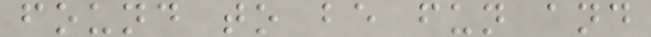found to be fun and
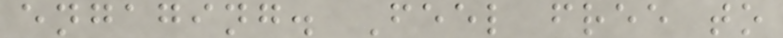engaging. Feel free to
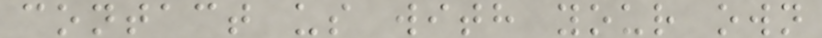contact us with your own
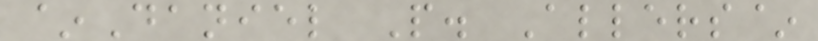~Daniel P. Allers~
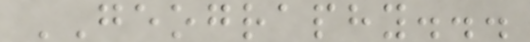GEOGRAPHY...
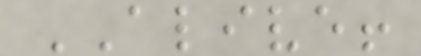ALIVE!
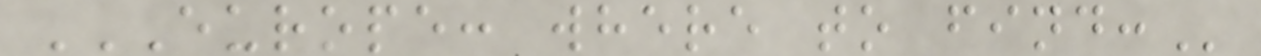EUROPE: WHERE TO FIND:
